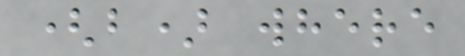(b) where
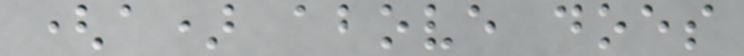(a) above does
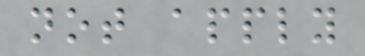not apply
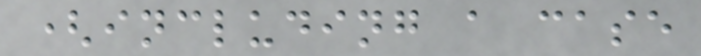(including a case
